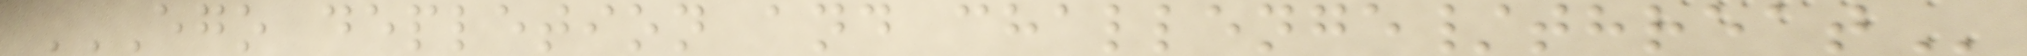EGO DEPLETION AND CHALLENGE/THREAT
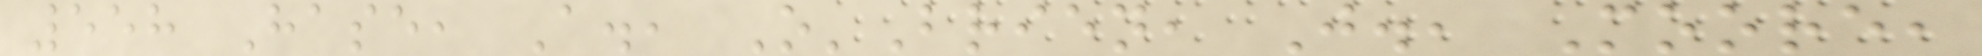558 Hase, A., O'Brien, J., Moore,
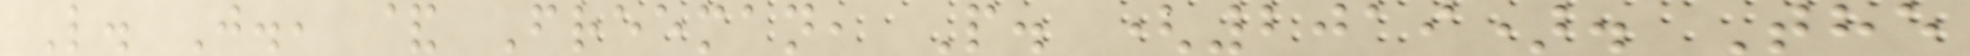L. J., & Freeman, P. (2019). The
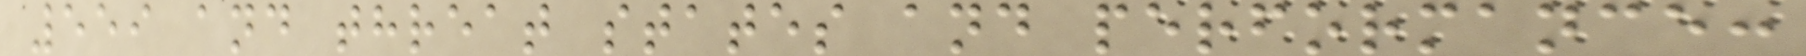559 and threat states and performance:
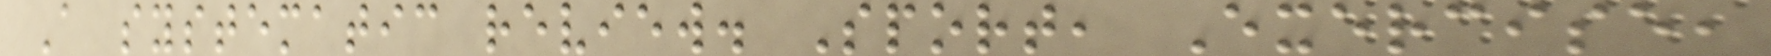A systematic review. Sport, Exercise,
